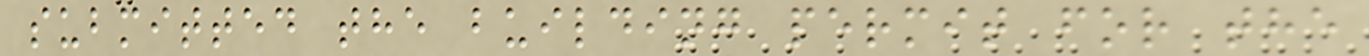submitted the building permit for the
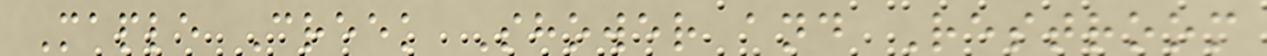Maple Creek Shower and Restroom
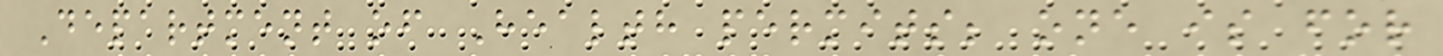Department of Health permits; one is for
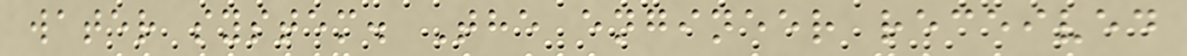water system. The engineer received
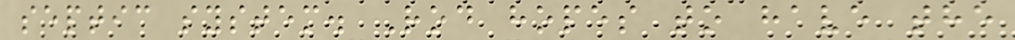septic system. Rod hopes to have the
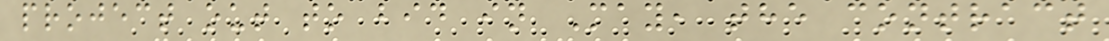project out to bid in May, the contract
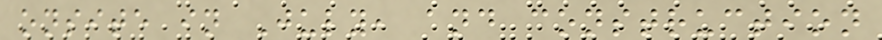onsite in July, and construction
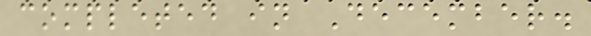completed in December.
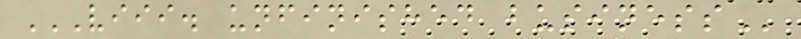VIII. UNFINISHED BUSINESS
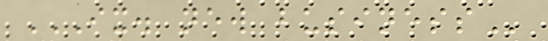IX. NEW BUSINESS
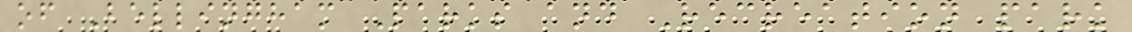of Bellingham Parks and Recreation park
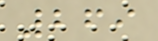269
